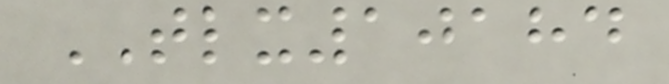TLX10184
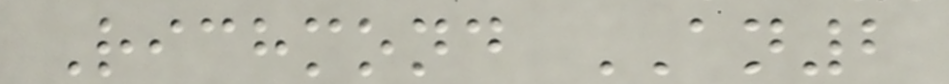Richmond AN2
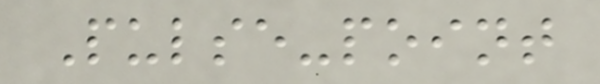Pulse-point
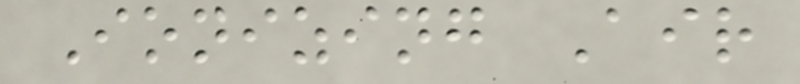Ionizing Air
